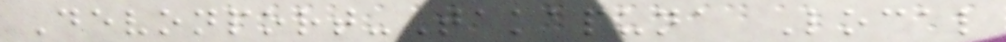Devonport-Takapuna Local
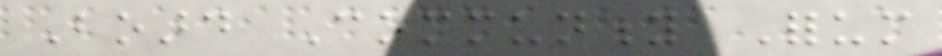Board Community Forum
